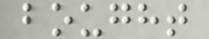bought
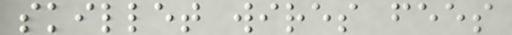skillet wires fees
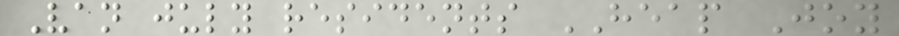Van july residents HEAP Joy
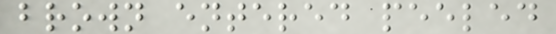brown entered peeled
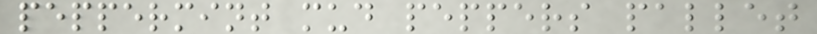peppermint mud peppers pallet
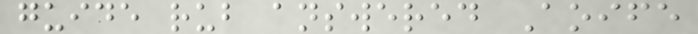guide rub answered Aoife
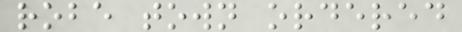robe town ordered
